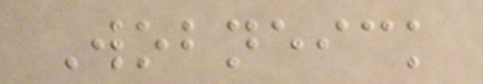Wobneick
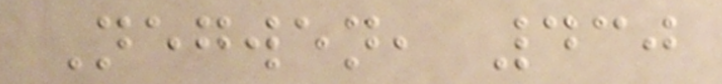Negwen, 430
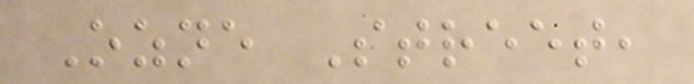Ozne Street,
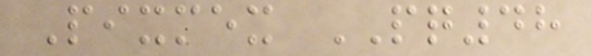Pixmex PQ48
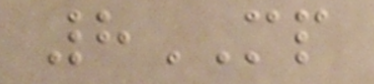8MP
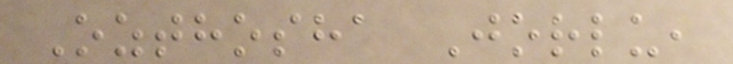Ozthosha Jorlu,
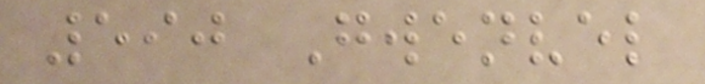590 Gwenvel
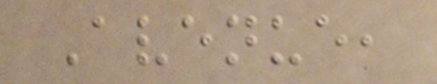Avenue,
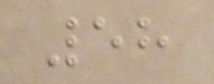58
